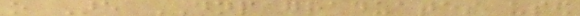o Are DNP graduates used
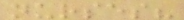nurses?
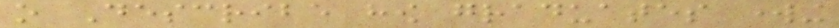o Describe how graduates working
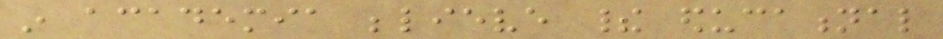in academia believe their educational
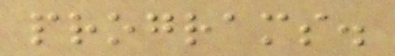programs.
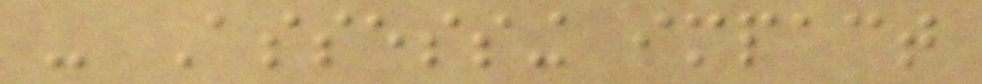- Assessing impact
